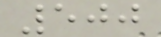500
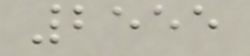2555
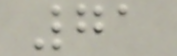71
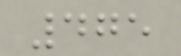475
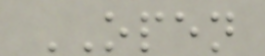OPEN
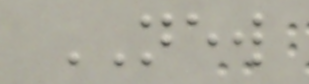NEW
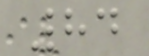84
